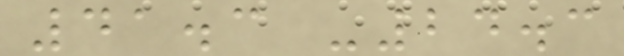41.3 -24.3
